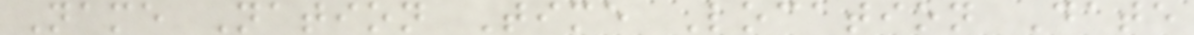Name Nation Time Location Date
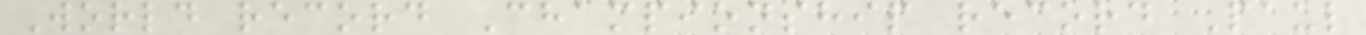World record Championship record Paul
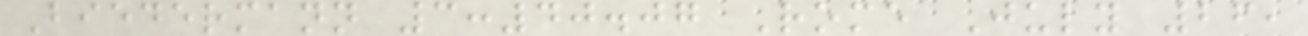Biedermann 3:40.07 Rome July 26,
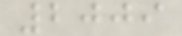2009
